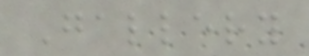Gallery
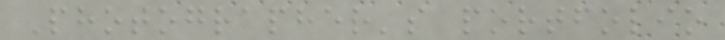Photographer's portfolio
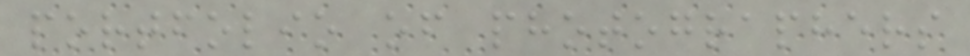portfolio of photographers
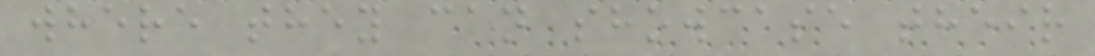where they can showcase their
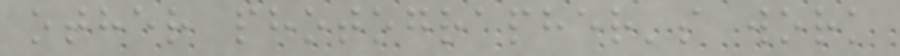other photographer's work
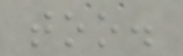too.
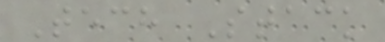Tech Stack
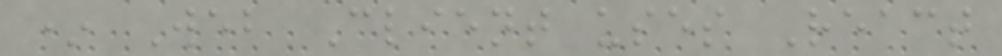* Web Client uses React
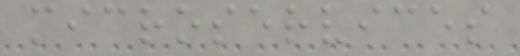microservices
